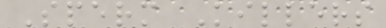Sperm Killers
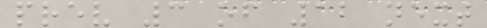prev 3 of 12 next
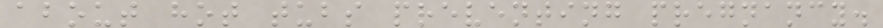about hot tubs preventing pregnancy.
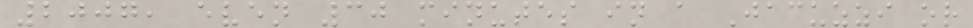2007, even 30 minutes in a Jacuzzi or
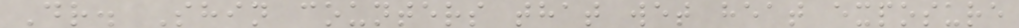Dr. Shin counters that wet heat exposure
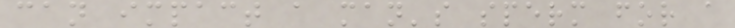can impact a man's sperm for a
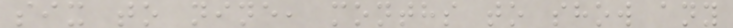six to nine, months to show any
